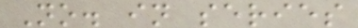No. in series
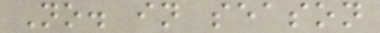No. in season
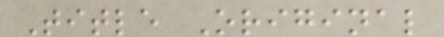Title Original
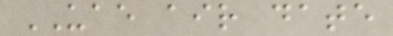UAE air date
